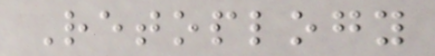Retoplogy
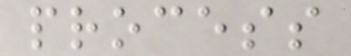process
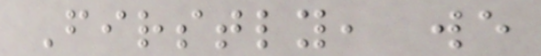Firstly, we
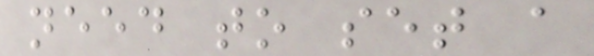need to set a
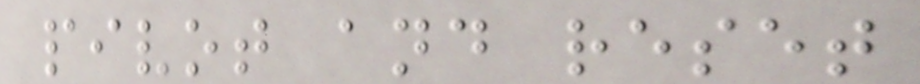pivot and reset
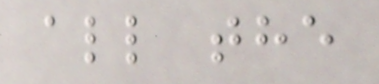all the
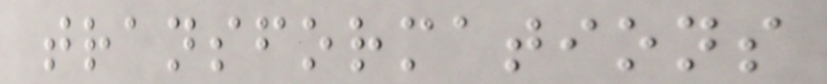transformations
